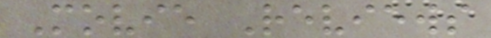Movie Reviews
